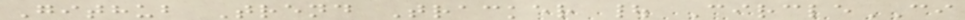Github Trend Tracker | CircleCI
